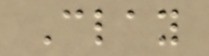Clay
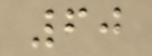60
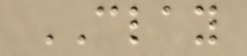CLAY
